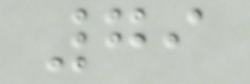79
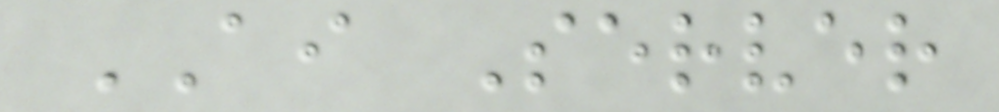AI Server
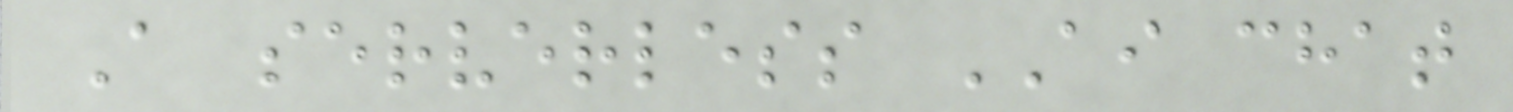A serverless AI chat
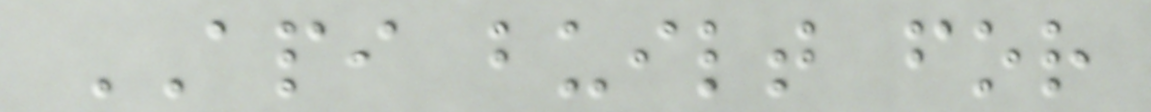API built for
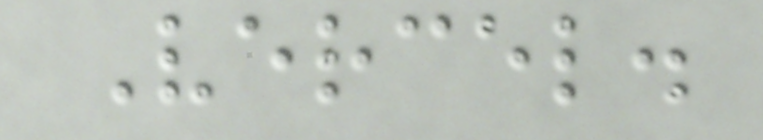Vercel.
